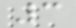3
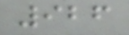926
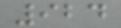924
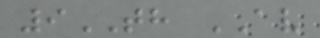9TH AV
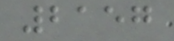2157
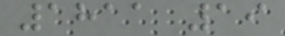1811 19
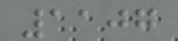1107
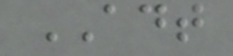ADT
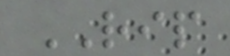RIP
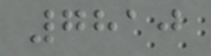7810
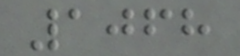1068
